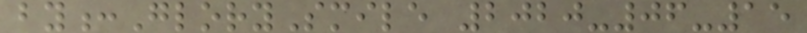by:GlorySmile 2020-06-15
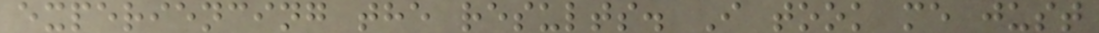experiencing the results. I took me just
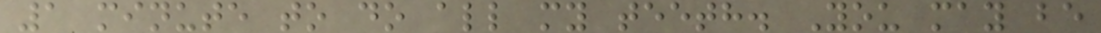1 minute to do all my teeth. You may be
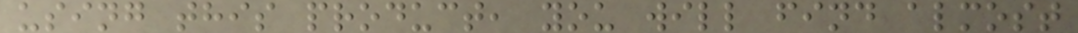using this product, you will find almost
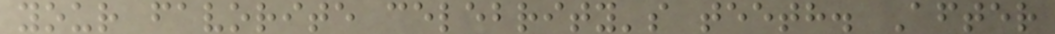your favorite celebrity's teeth. After
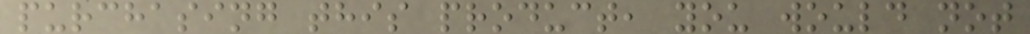purchasing this product, you would not
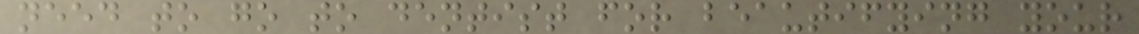need to go to dentist for beautifying your
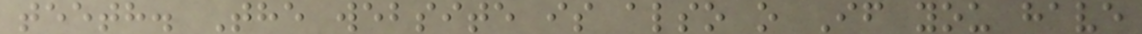teeth. The website is also o If you have
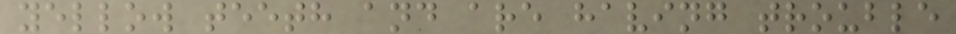yellow teeth and are having trouble
